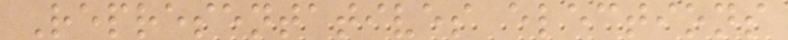Representatives elections
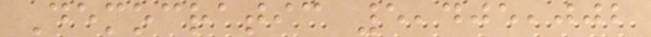Democratic 5,405,002
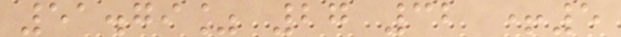51.79% 27 32 +5
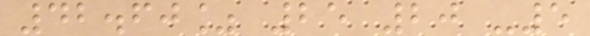42.60% 25 20 -5
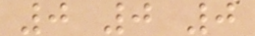0 0 0
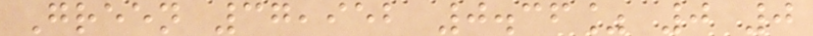Green 37,952 0.36% 0 0
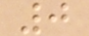0
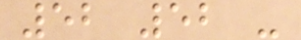52 52 -
